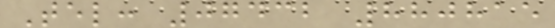Tel: 07432 880815
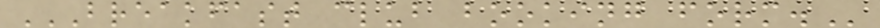BREAKFAST CLUB BOOKING FORM.
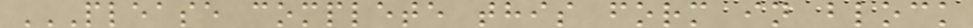PLEASE COMPLETE THIS FORM IN BLOCK
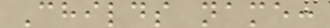Childs name:
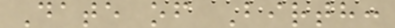Date of Birth:
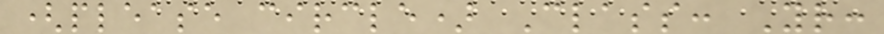(please circle) Class: Yr:
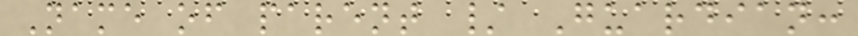Name of parent / Guardian:
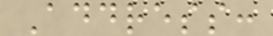Address:
